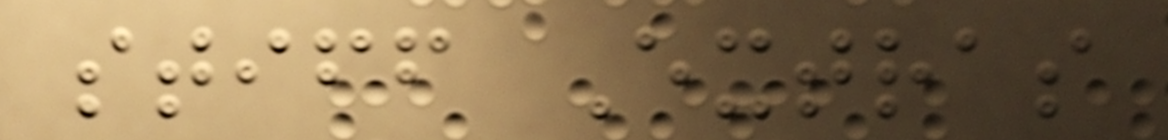stiff Extras
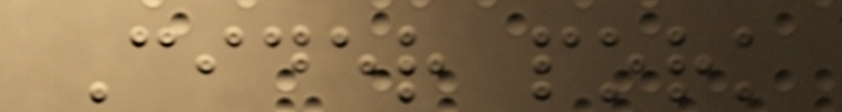Cider pork
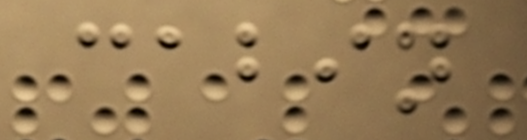cabin
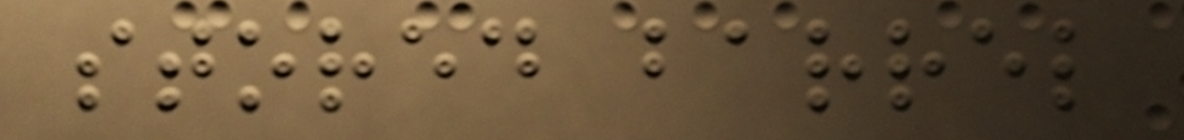stored barrel
